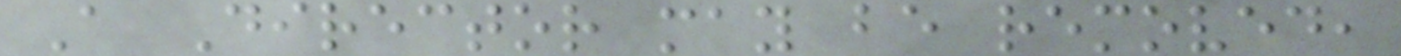A Director may be removed,
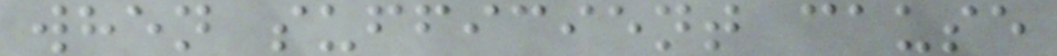when sufficient cause
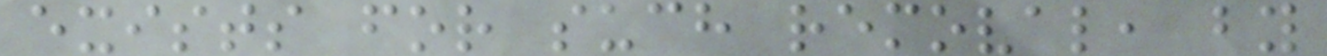exists for such removal, by
